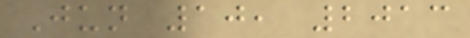Jun 10, 2013
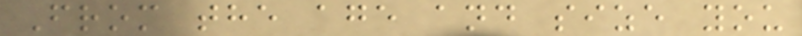From the age and size you
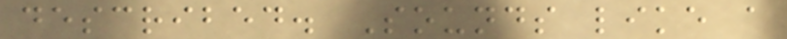described. Sounds like a
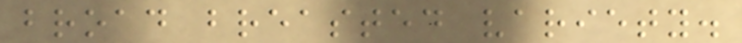broad breasted variety.
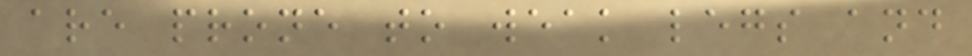are prone to weak legs and
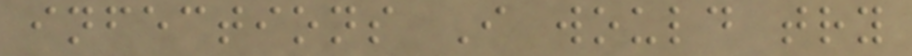infections I would try
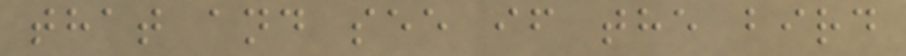that and see if the bird
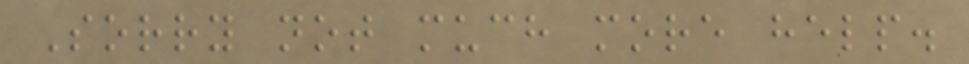Sorry not much more help.
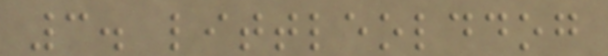3. littleolddog
